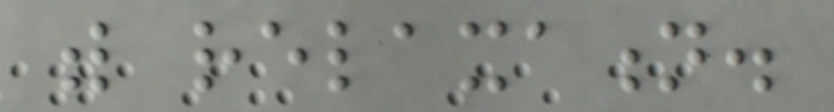with relaxation.
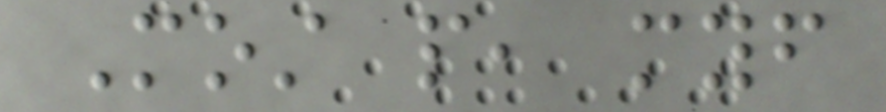Most people, myself
